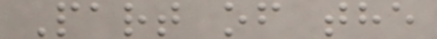Part of the
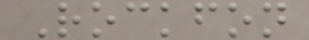Rockfon
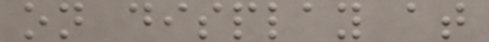on display at
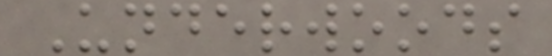Underwoods
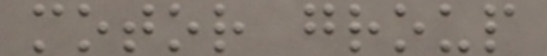motor group
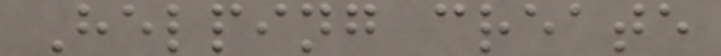Helping create
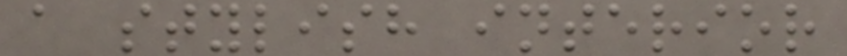a stylish interior
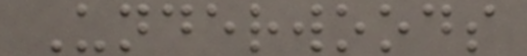Underwoods
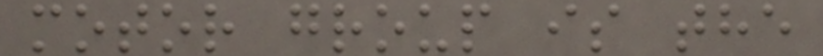motor group is the
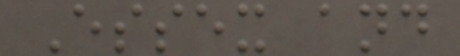Essex and
